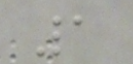1
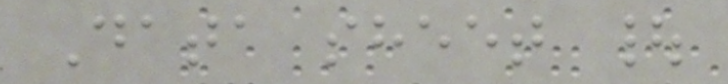Data sheet |
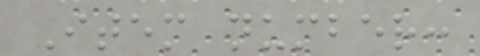Item number:
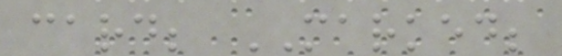card; MARKED;
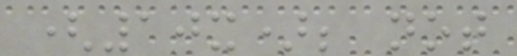(10x); not
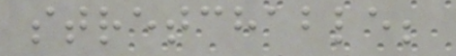stretchable;
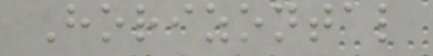Horizontal
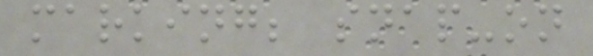marking; snap-on
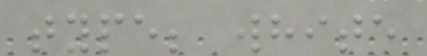type; white
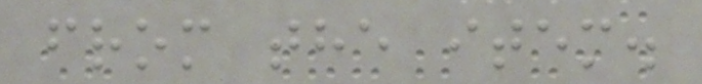from the item.
